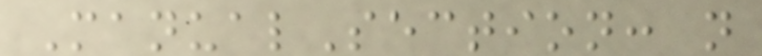ManualSection: n
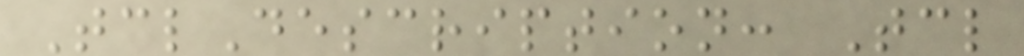TclDescription: Tcl
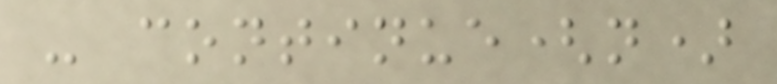- continue(n)
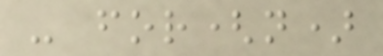- for(n)
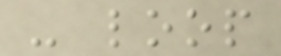- loop
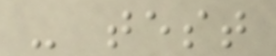- test
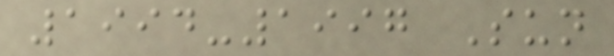1994-1997 Sun
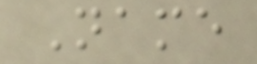Name
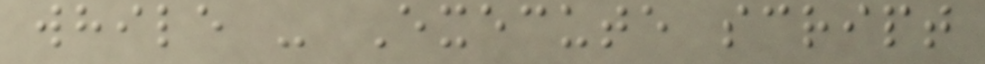while - Execute script
